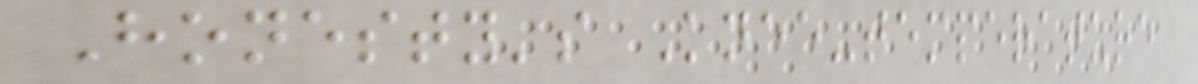Honesty's Knee-temperature
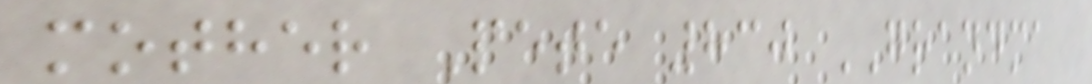mother Pete 830 GRANDMA
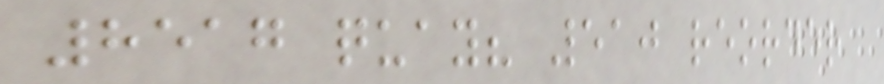8517 quay? 510 reorder
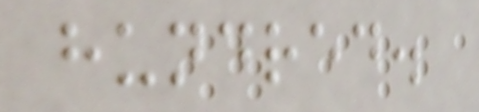hundred.
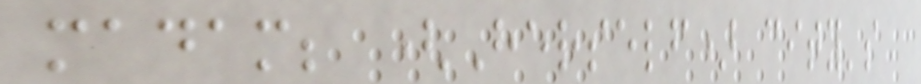madam; (Herself) city's
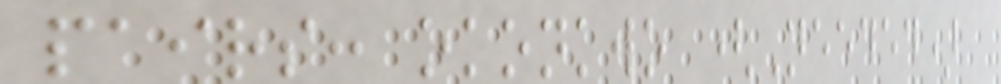pairs: okonkwo (Needed)
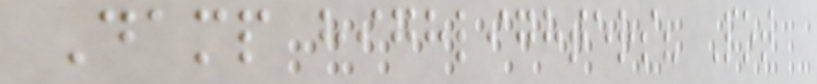Damp highlighters? Pot
